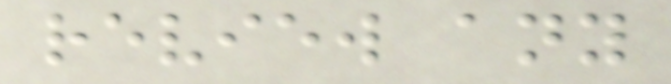review any
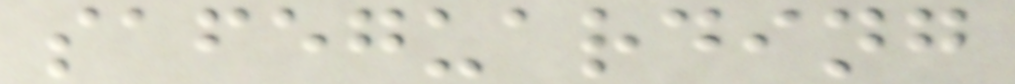safeguarding
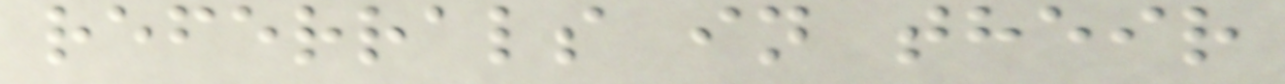referrals in their
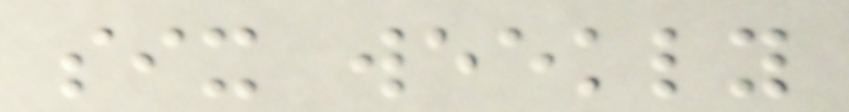six weekly
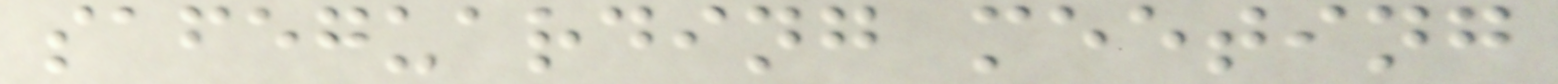safeguarding meeting
